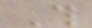This
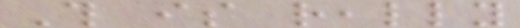This is really
